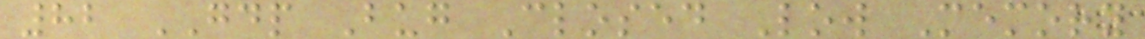82 GDP Bug Closed Low Memory
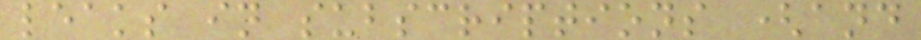leaks in subscriptions (and
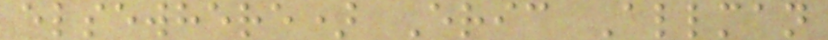elsewhere) Eric Allman
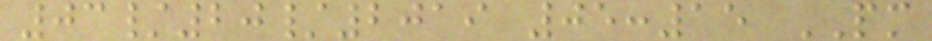03/20/2019 05:15 PM
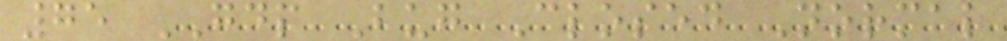75 GDP Bug Closed Normal
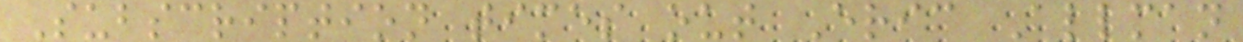Subscription times out Eric Allman
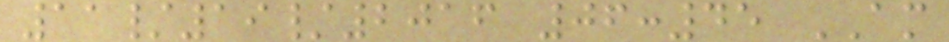11/19/2016 06:45 AM
